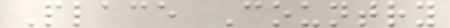Place Country
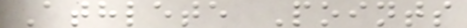Athlete Points
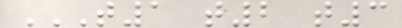T1 T2 T3
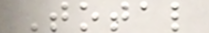Total
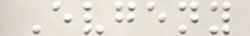Evgeny
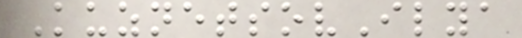KuznetsovIlya
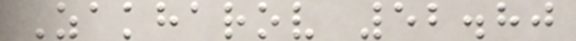Zakharov 52.80
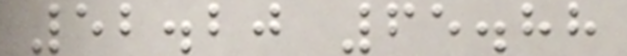52.20 65.88
